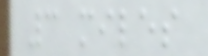3 miles
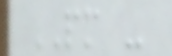PM -
